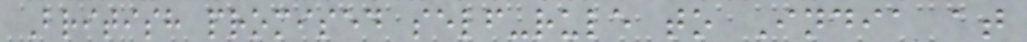British promised self-rule to India at
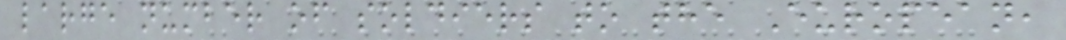large number of soldiers to the European,
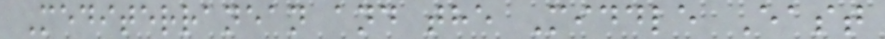Mediterranean and the Middle East
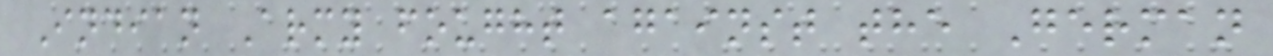Indian Army fought against the German
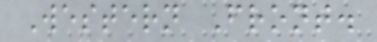Western Front.
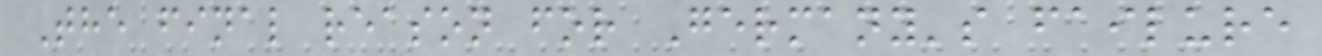The final reason for Germany's failure
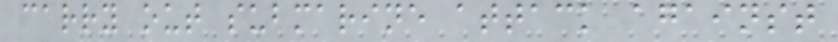carry out submarine attack against
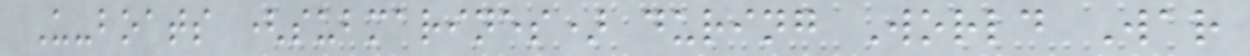U-boats (submarines) during World War
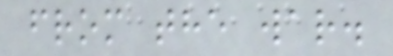from the war.
